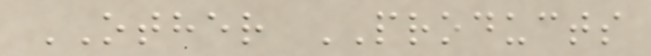OTHER PRODUCTS
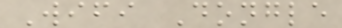Wifi Dongle
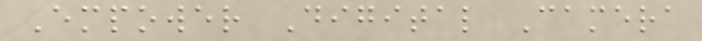Empower Digital Camera
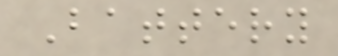Battery
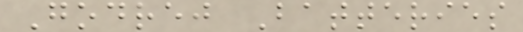Godrej Batteries
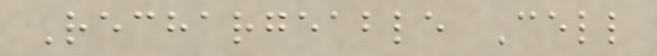Rechargeable Cell
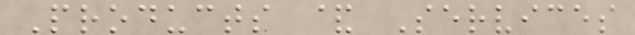Products & Services
